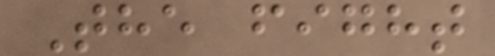The fight
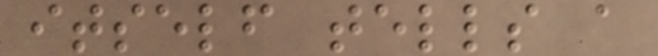itself tells a
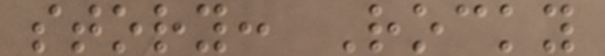story: Rocky
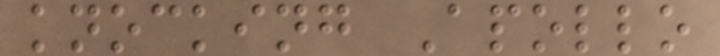knocking Apollo
